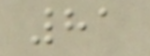81
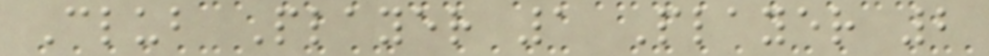Club Player 1 Player 2
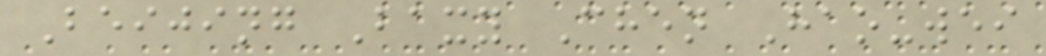Beijing Baxy Chen Hao-wei
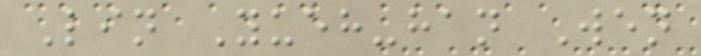Lin Yueh-han Wen
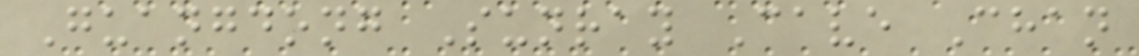Guangdong Sunray Cave Chan
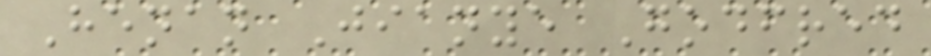Henan Jianye Godfred
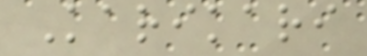Karikari
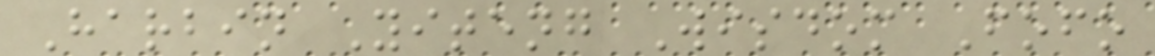Harbin Yiteng Wisdom Fofo
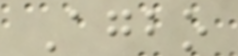Agbo
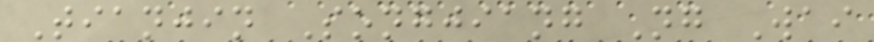Tianjin Songjiang Ng Wai
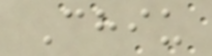Chiu
